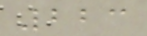223
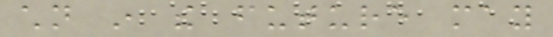children in the future may
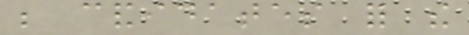be candidates for the
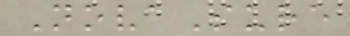NovaSure
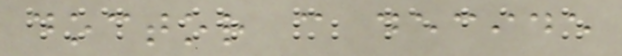doctor can decide
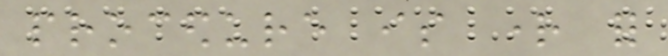procedure is right for
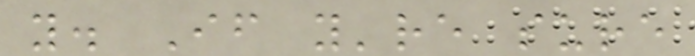you. If you're sure
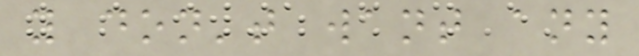you don't want any
